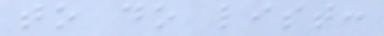to do list:
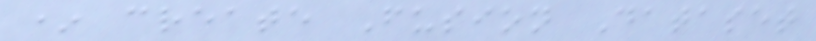* create Fusion Dataset
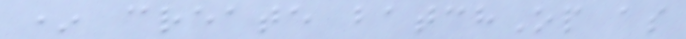* create batchOp as
